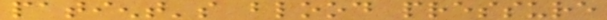patient's blood pressure
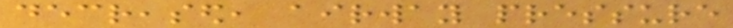decreased, airway pressure
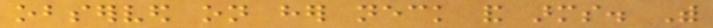observed on her neck and arms. With
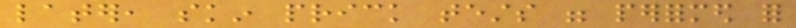later, skin prick tests were performed for
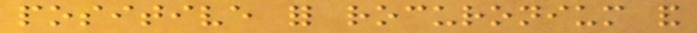positive for rocuronium and
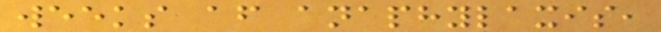weeks after anaphylaxis,
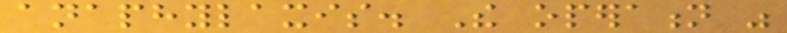anaphylaxis. The operation was
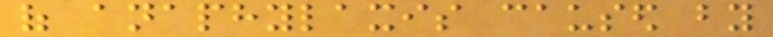of anaphylaxis caused by
